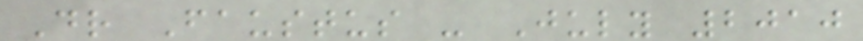Dr Faustus - July 2010
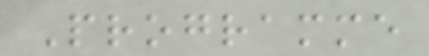Programme
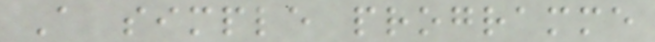A simple programme
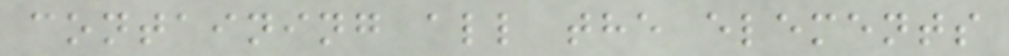containing all the elements
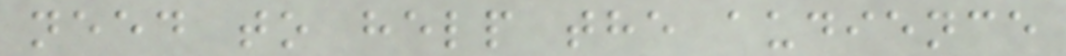need to help the audience
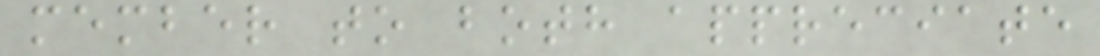member to both appreciate
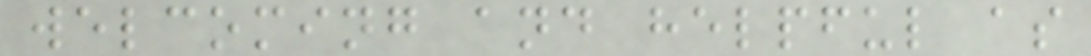welcoming and helpful as
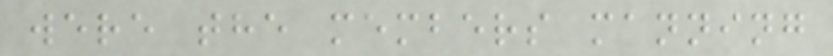were the members manning
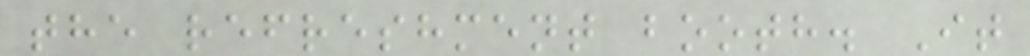the refreshment booth. It
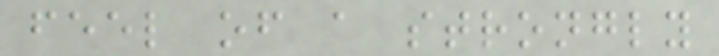feel of a strongly
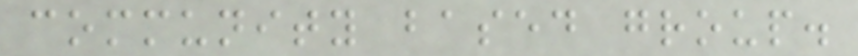community based group.
